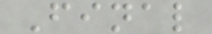Final
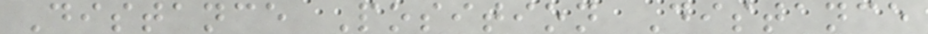Distance Position Distance
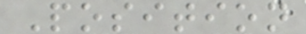Position
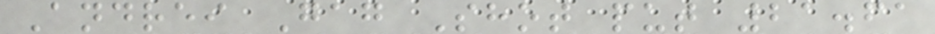Andrei Gag Shot put 21.61
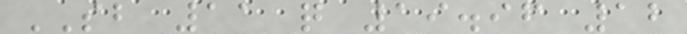SB 11 q 19.96 12
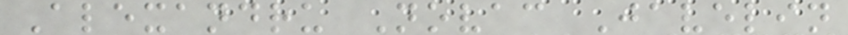Alexandru Novac Javelin
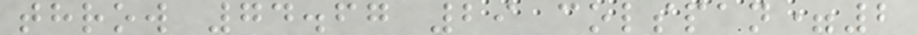throw 74.67 29 colspan=2
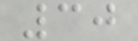30
